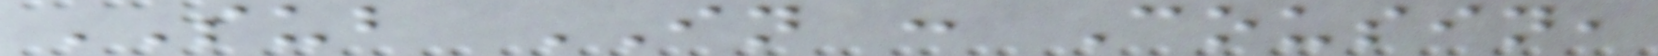SUB IN : Cousin,
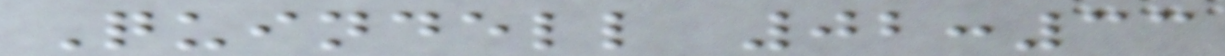Quindell 02:33
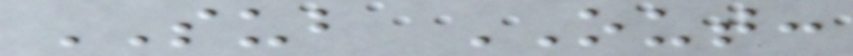SUB OUT:
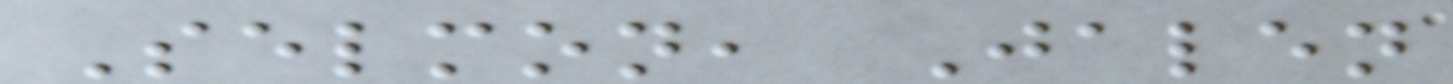Selmon, Jalen
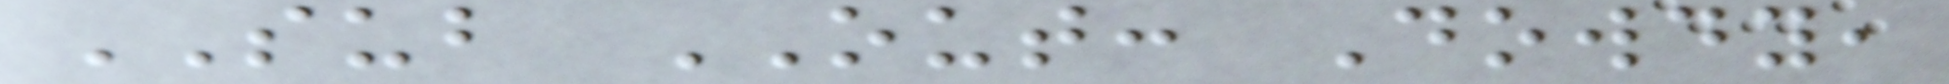SUB OUT: Dowdy,
